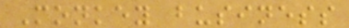Monkey business
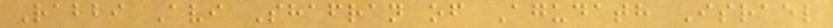Rabbi Avi Shafran of Agudath Israel
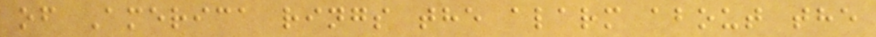of America rings the alarm about the
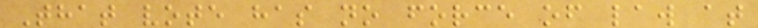That vote has no force of law at
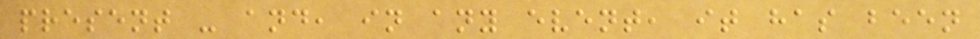present - and, in any event, it has been
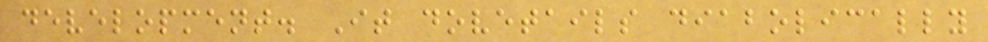development. It dovetails diabolically
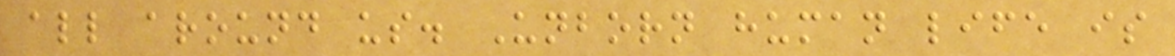all around us. Unborn human life is
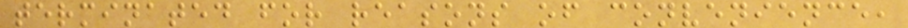terminated for reasons of convenience,
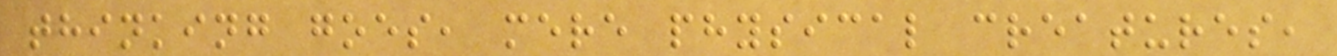thinking goes, mere physical creatures,
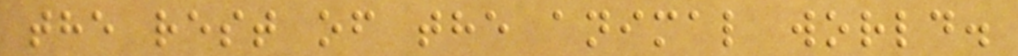the rest of the animal world.
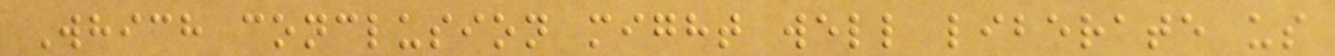Which conclusion might well liberate us
